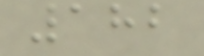182
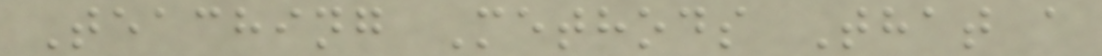Teaching Methods That a
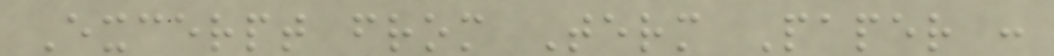Excerpt from Term Paper :
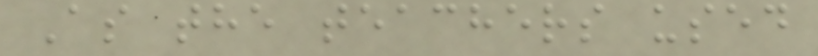As the teachers used
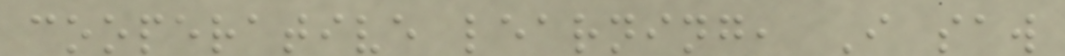cooperative learning, I saw
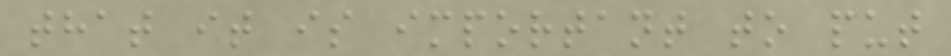that it is important to put
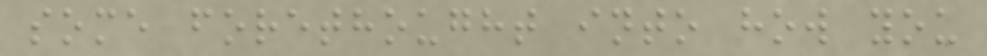some forethought into how you
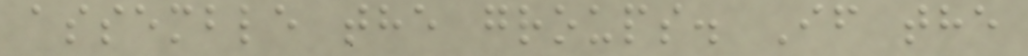assemble the groups. If the
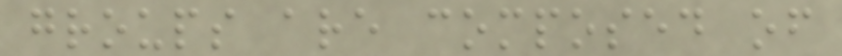groups are composed of
